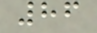86
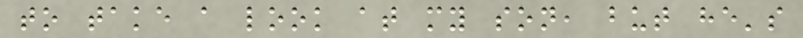to take a look at my son, but he's
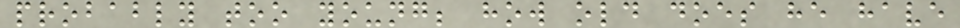probably too young; how old does he have
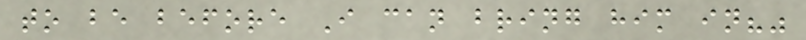to be before I can bring him in?"
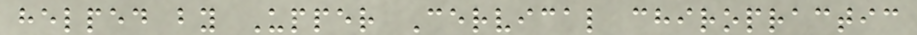helped by Upper Cervical chiropractic
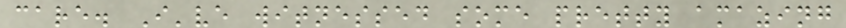care. I've witnessed some pretty amazing
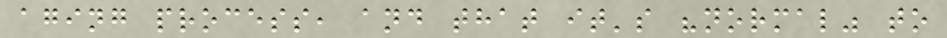aging process, and that it's "normal" to
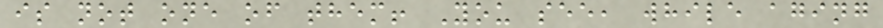is not one of them! You see, while aging
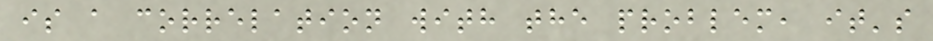is a correlation with the problem, it's
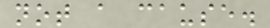not a cause.
